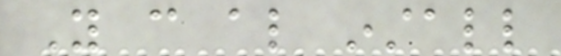You can also install
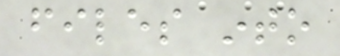files into
